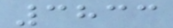3833
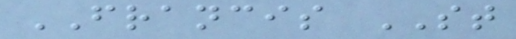FRANCIS ST
